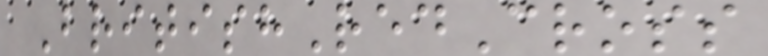BritishRedCross
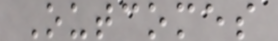Outcomes
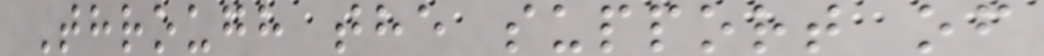Through the support of
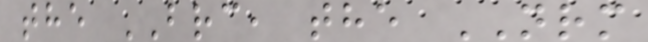the BRC, the NRM
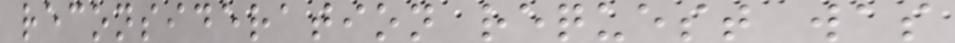reconsideration request was
